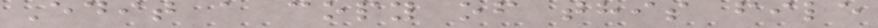Edit a copy of this file
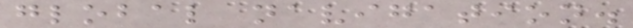global navigation.
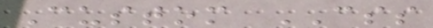Custom CSS
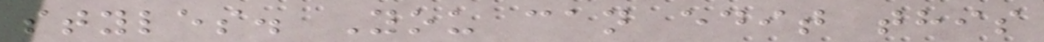styles. You can edit this
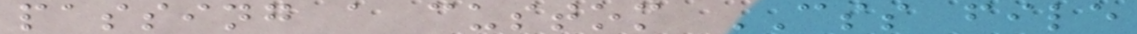passing a custom CSS file
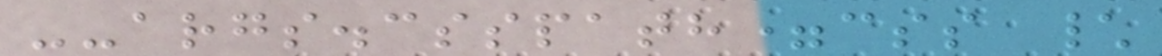--args.csspath=css \
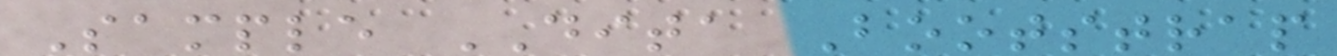Sample DITA Bootstrap
